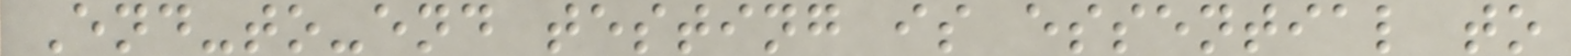End-to-end testing is essential to
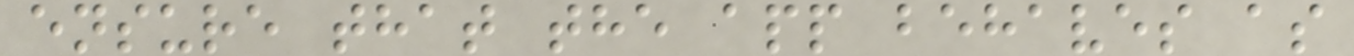ensure that the app behaves as
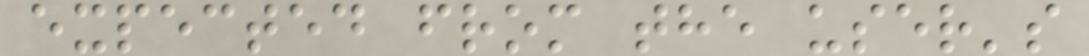expected from the user's
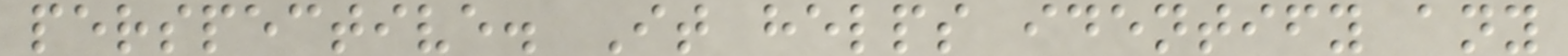perspective. It helps identify any
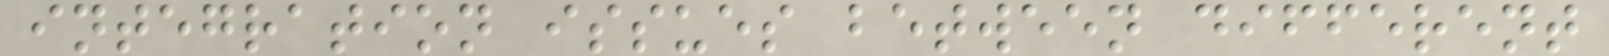integration issues between different
